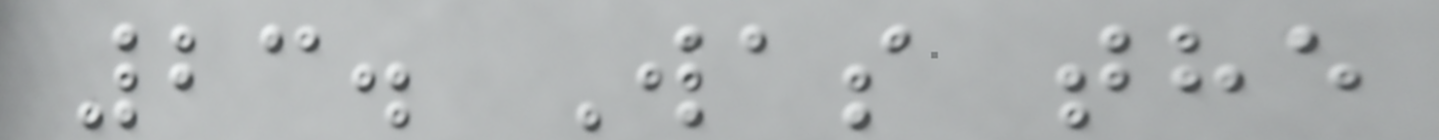23. Was the
